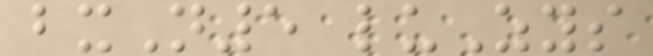bxN5 luZys
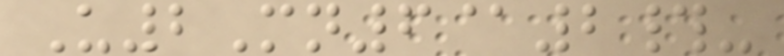U2Mn6@2#-
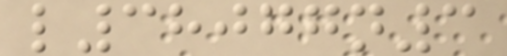l38077n3
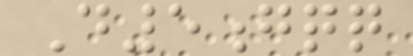D5gqq
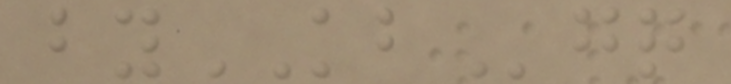byKBgq
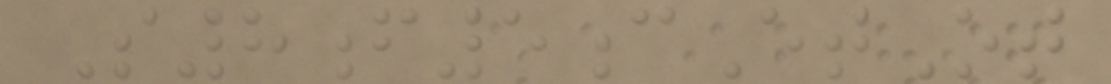S8f5cEtOt
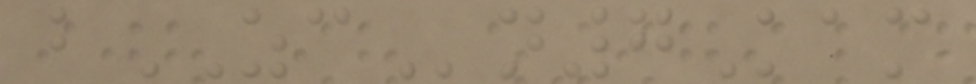bZCn7Kam
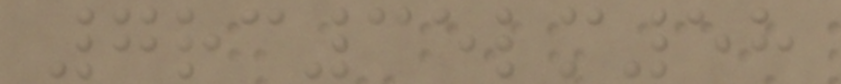7rc35lm58
